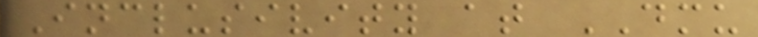Inclusivity at DMU
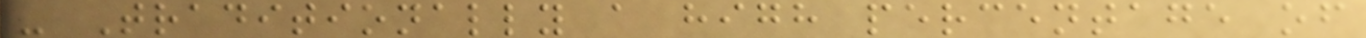- Traditionally a high percentage of
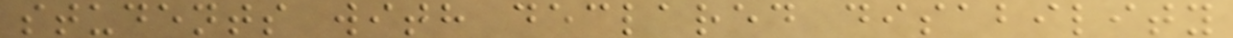students with declared disability
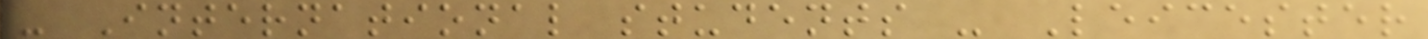- International students - Leicester
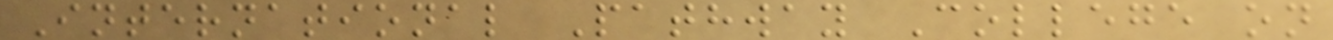International Pathway College on
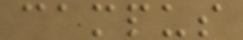campus
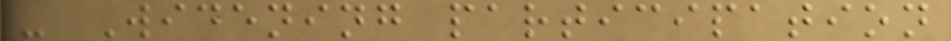- Widening participation
